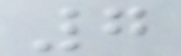7
